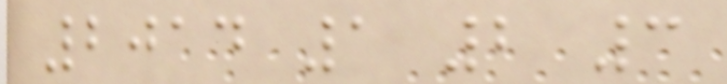2014 1 2 3
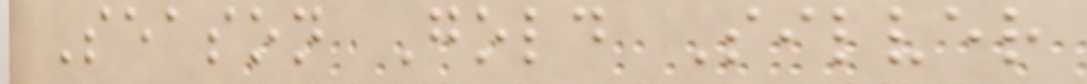Season Gold Silver
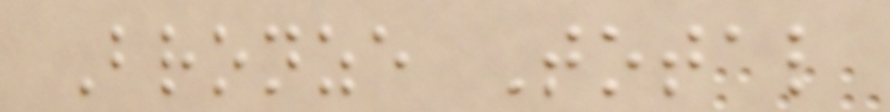Bronze Total
